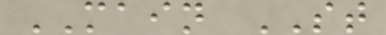MAIN ST
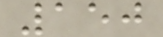150
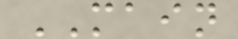MAIN
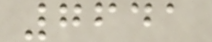7641
